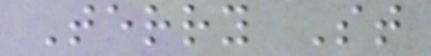Terry St
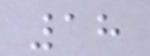18
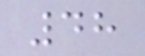48
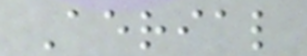Aerial
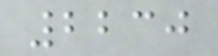2230
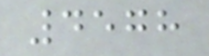4578
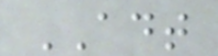ADT
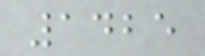1425
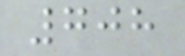708
